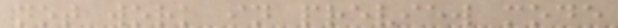not work in preview mode
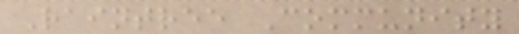Raintree Community
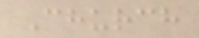Church
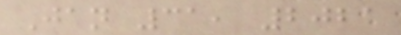Jan 31, 2021
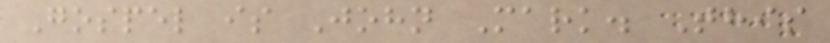Gospel is John Mark. This
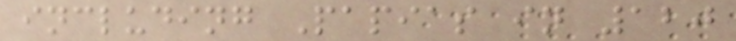including Papias in 120
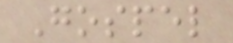Gospel
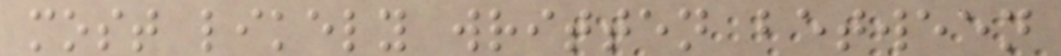most likely written between
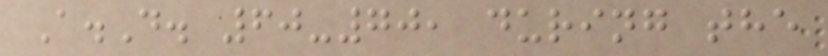A.D. 60-70, during the
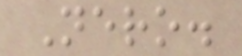Nero.
